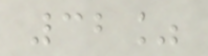32%
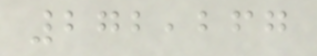272,267
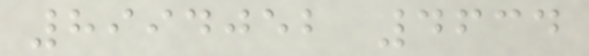8994052 4634
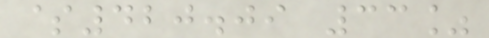$420.09 33%
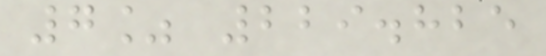7% 229.825
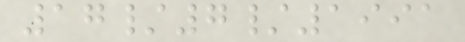17/7/1991
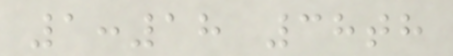1:18 38th
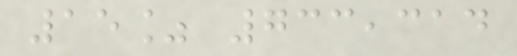15% 733,314
